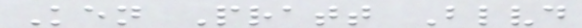Ken Pratt Blvd
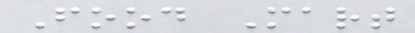Food Mart
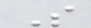S
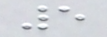5
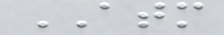ATM
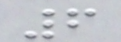6
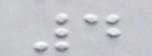4
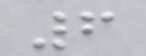6
